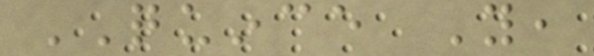QUINCE You,
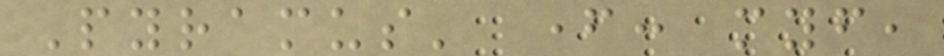Pyramus' father: myself,
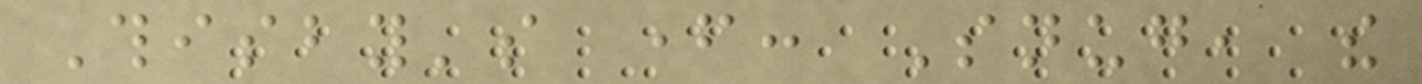Thisby's father: Snug, the
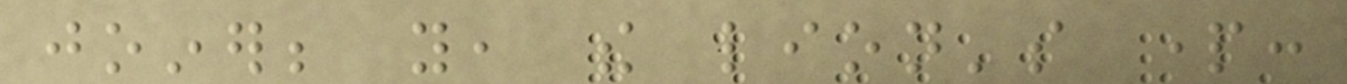joiner; you, the lion's part:
